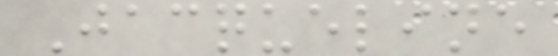Jacqueline
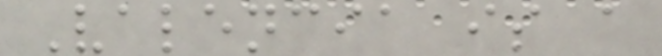Valencia is a
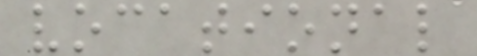vocational
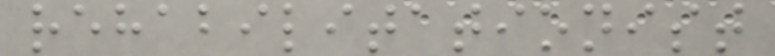rehabilitationist
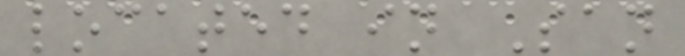located in San
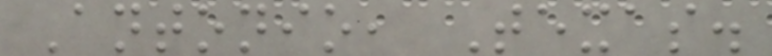Antonio, Texas.
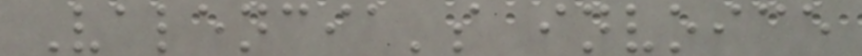Valencia's invoice
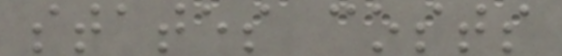states costs
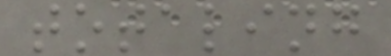totaling
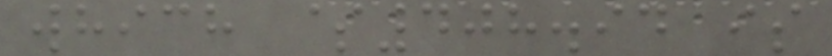which $408.94 is
